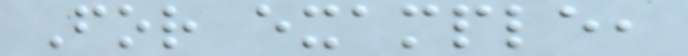For example,
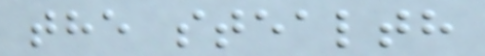the stealth
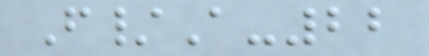F/A-22
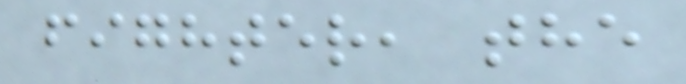fighter, the
